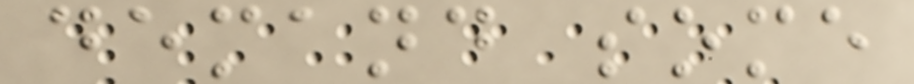demand some
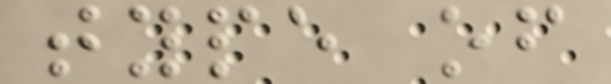type of
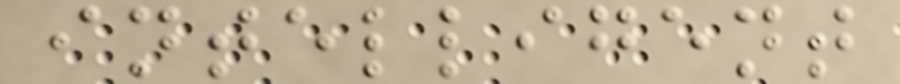intelligent
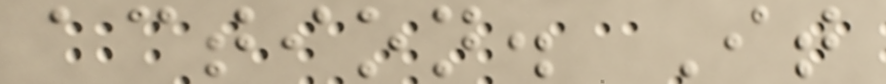action. It
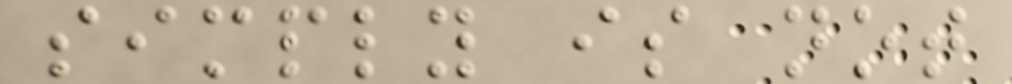simply is not
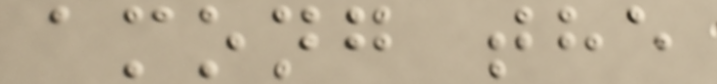among the
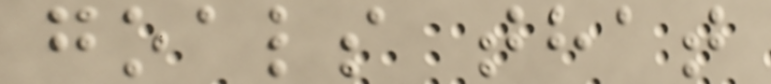goals that
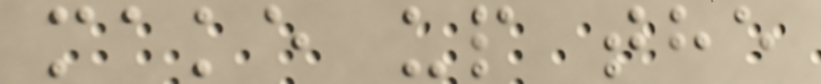make up the
